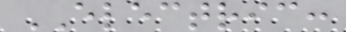ELECTRIC:
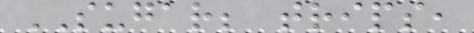SUGAR; trips,
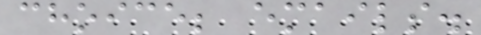choice; emails.
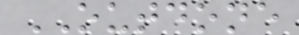OUTDONE
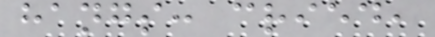hangs: cried,
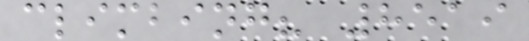climbing? 8519
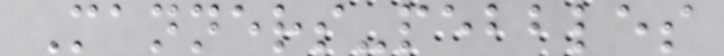Manners-pebbles
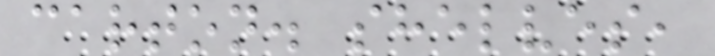carton. shelves,
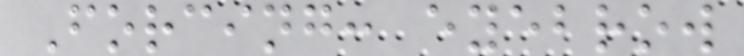Forcing: eyebrow
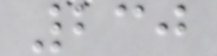230
